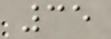35
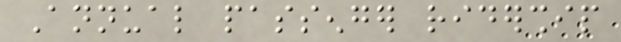Annual passenger ridership
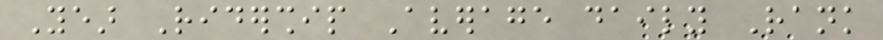Year Ridership Average daily Rank
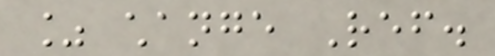% change Ref.
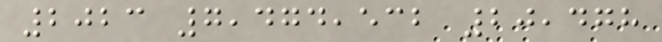2023 7,474,532 20,478
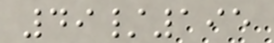49/195
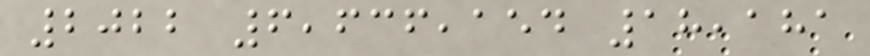2022 6,636,154 18,181
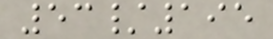53/195
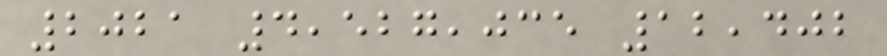2021 4,527,035 12,402
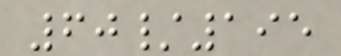60/195
